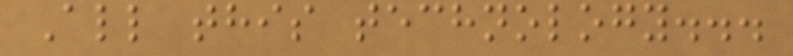All this technology...
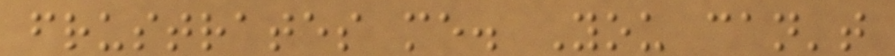frustrates me. You can't
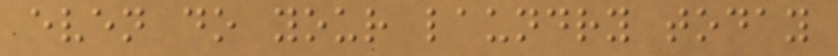even do your laundry today
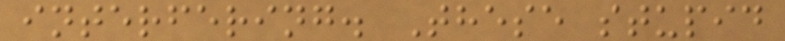interfering. These stupid
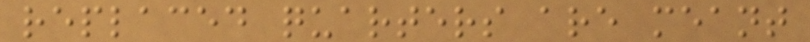replaced quarters are meant
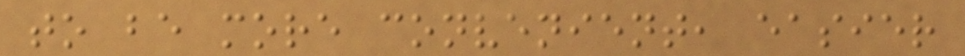to be more convenient, easier
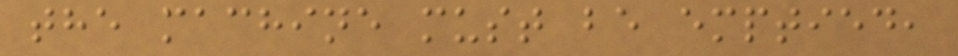the machine must be emptied,
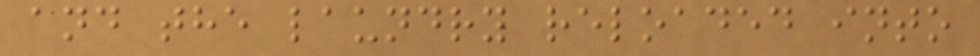and the laundry reloaded into
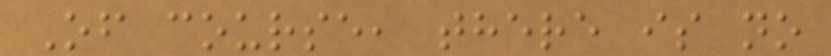Of course, there is no
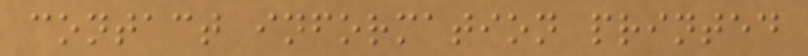contact information printed
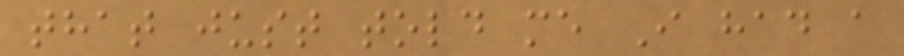that just told me I had a
